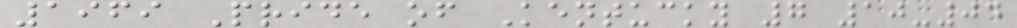1969 Pride of Kentucky 7 10-04
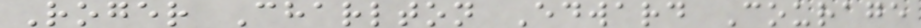Roger Charlton Edward Courage
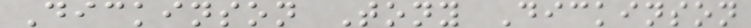Dickinson Tony Dickinson
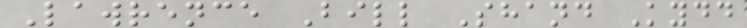Lawrence Bill Shand Kydd
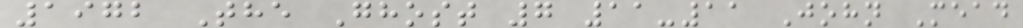1972 The Ghost 7 11-11 John Mead
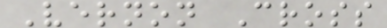Vernon Cross
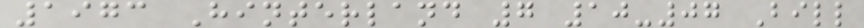1973 Hinterland 7 10-07 Bill
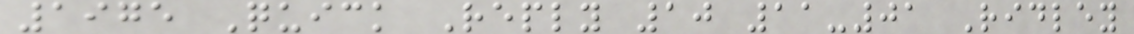1975 Quick Reply 10 11-01 Ridley
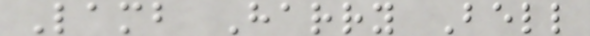Lamb Harry Bell
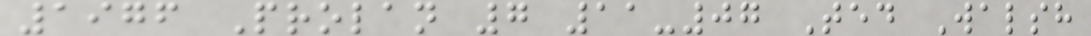1976 Prolan 7 11-07 Ted Walsh
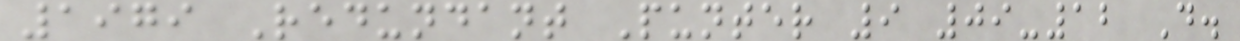1979 Redundant Punter 9 09-12 D.
